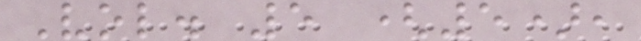Vol. 5 (5),
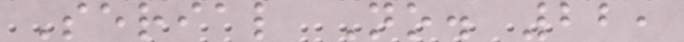Serial No. 22,
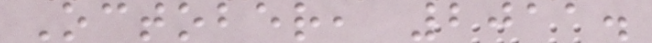October, 2011.
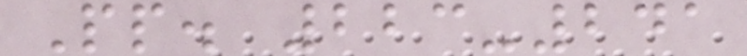Pp. 223-241
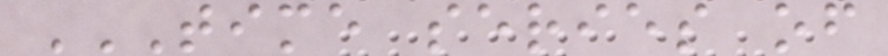TIME SERIES OF
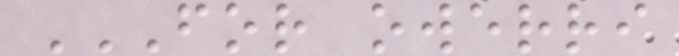FOR OWERRI
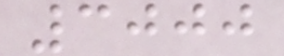3000
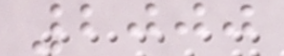2000
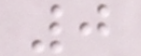0
